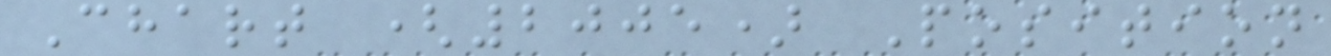Chart (2005) Position
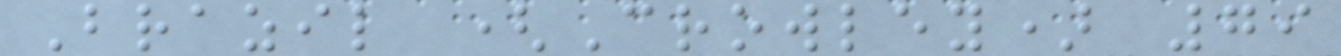Brazil (Crowley) 79
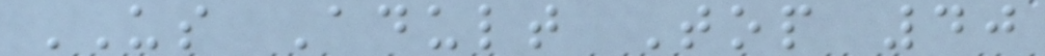US Adult Top 40
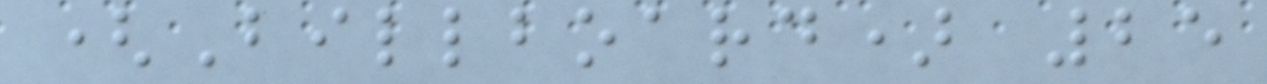(Billboard) 25
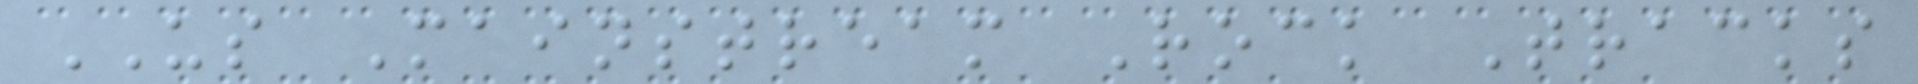US Mainstream Rock Tracks
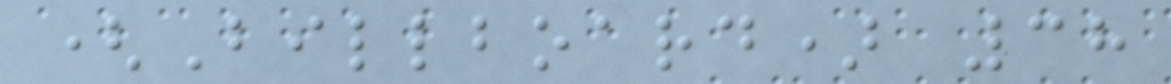(Billboard) 38
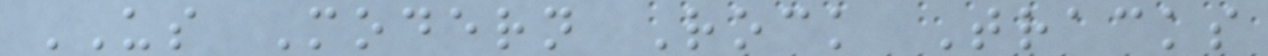US Modern Rock Tracks
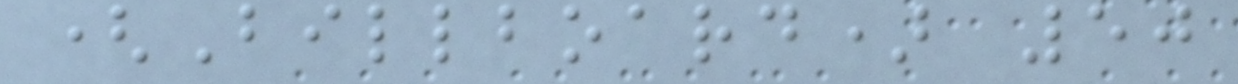(Billboard) 50
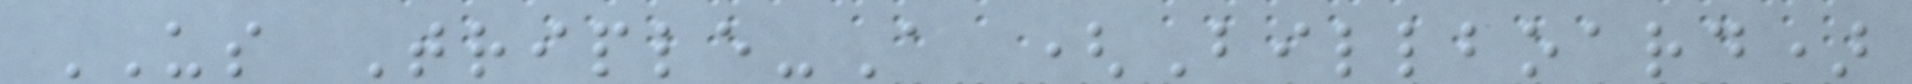US Triple-A (Billboard)
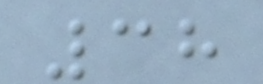38
